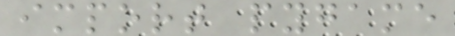import pygame
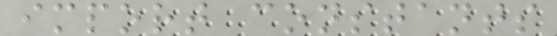import constants
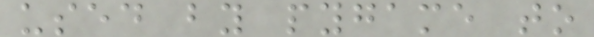used by pygame to
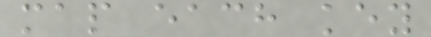map each key
